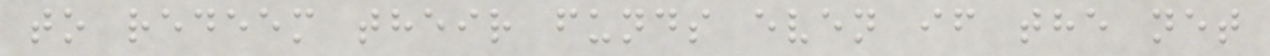to redeem their funds even if the net
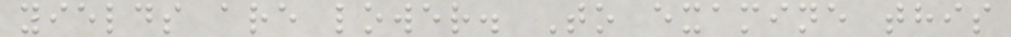yields are lower. To examine this
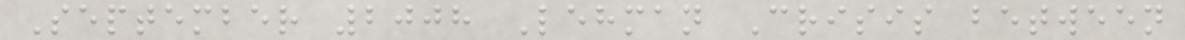September 2008 Lehman Crisis between
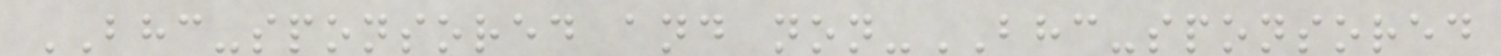BHC-sponsored and non-BHC-sponsored
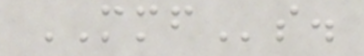MMFs.
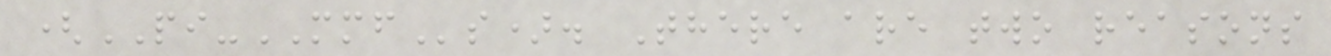(PI-MMFs). There are two reasons
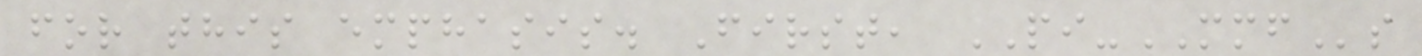for this emphasis. First, PI-MMFs
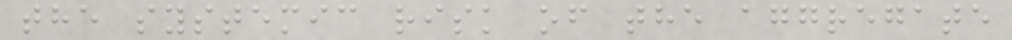the systemic risk of the aggregate
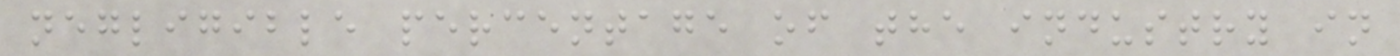negligible percentage of the industry in
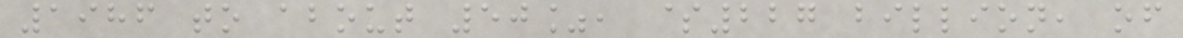1986 to about 50%, $227 billion, of
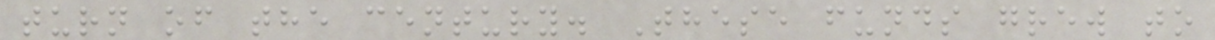turn of the century. These funds grew to
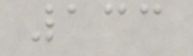133
